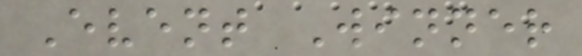Event Winner
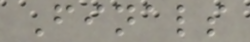Finals
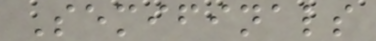Semifinals
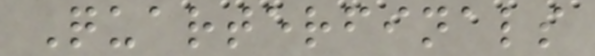Quarterfinals
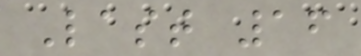Last 16
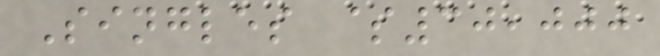Singles $30,000
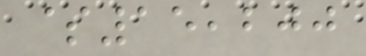$15,200
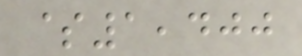$1,400
